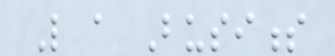Like a Business
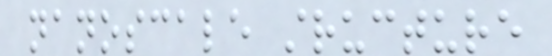nanoscale structure
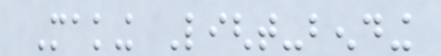Making Light-bending
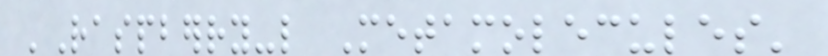'Raspberry-like Metamolecules'
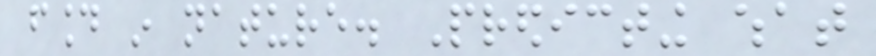found in nature. Predicting what
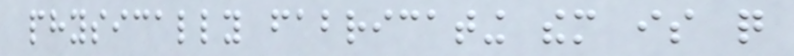physically fabricating them is quite
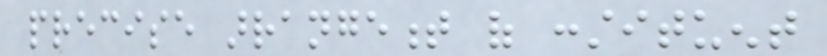precise arrangement of constituent
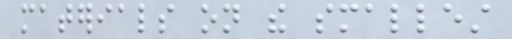materials on the smallest
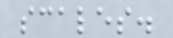scales.
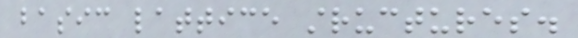basic lattice structures.
